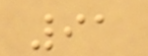91
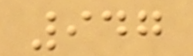947
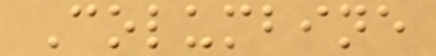Columbine
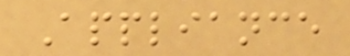Appliance
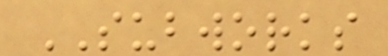SUBWORKS
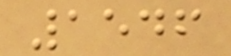1546
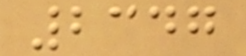2347
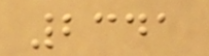2341
